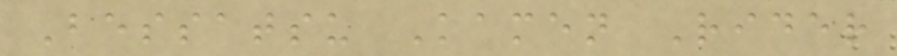Bessatsu Kamen Rider
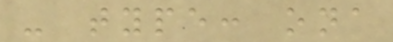- type: ona
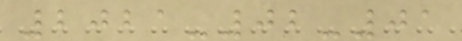2021-02-01
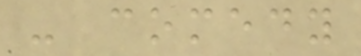- comedy
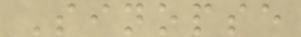Sinopse
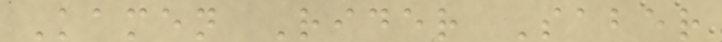Kamen Rider Saber
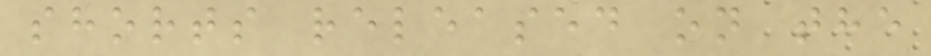shorts released on the
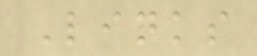Links
